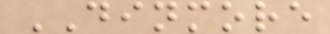DINMORE
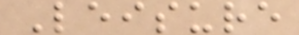Leisure
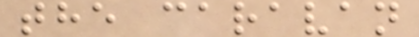the caravan
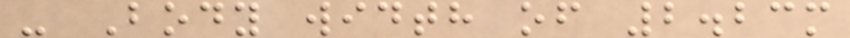- Body width of 2.23m
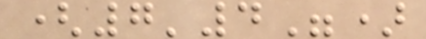(7'4")
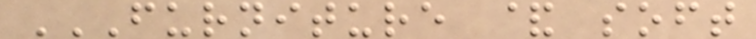FURNITURE & SOFT
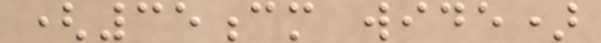(35cm wide)
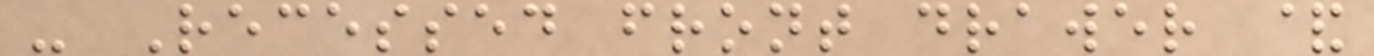- Recessed front drawer &
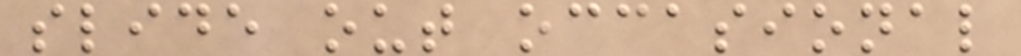slide out occasional
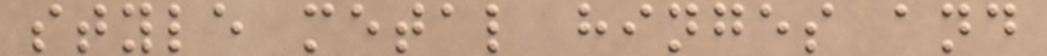style metal hinges and
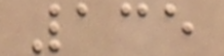135
